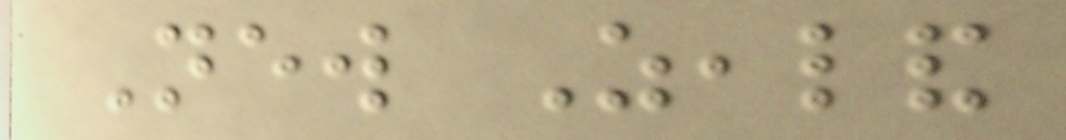New Zealand
